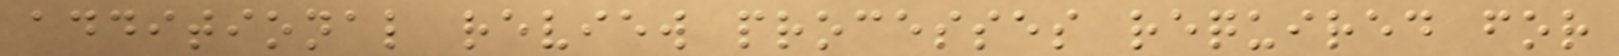additional review processes required for
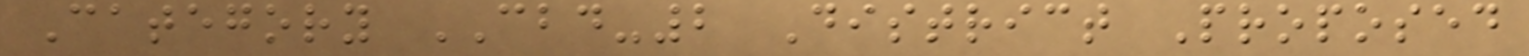Category CBD-2 District Proposed
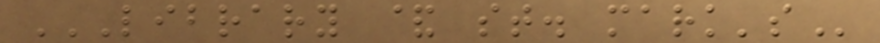LIBRARY & ST. MARK'S
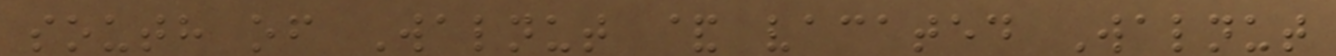south of Walnut & vacated Walnut
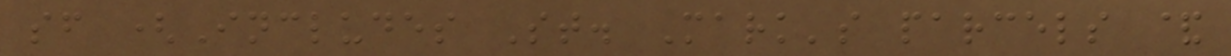sf (Includes St. Mark's parcels &
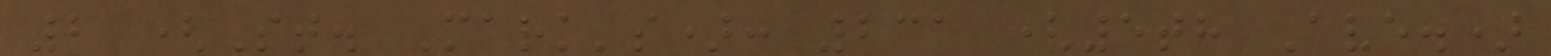2 (St. Mark's): 231 (5th Ave.)
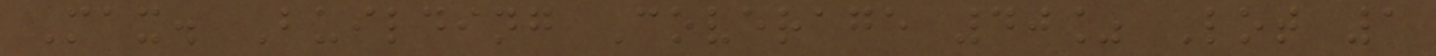Max. Building Coverage 40% Lot 1
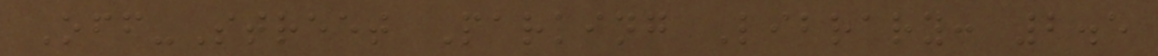Off-Street Parking Library: 2.5
